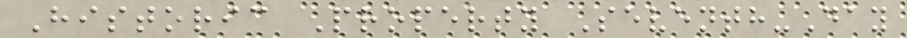Historic Property Seventh-Day
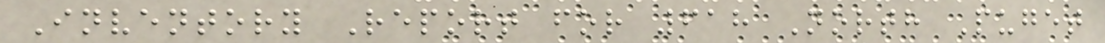Inventory Report for 618 North Puget
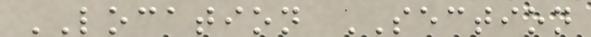LOCATION SECTION
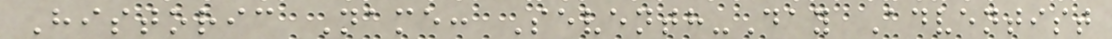Historic Name: Seventh-Day Adventist
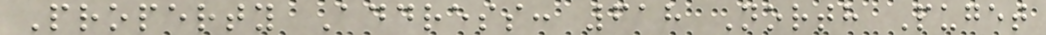Property Address: 618 North Puget
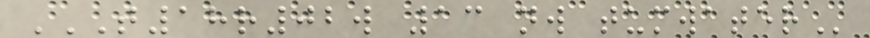T18R02W 13 NW TUMWATER
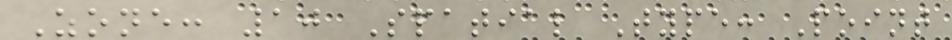Zone: 10 Spatial Type: Point
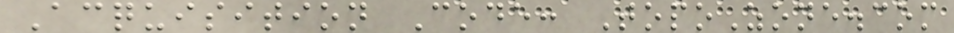Acquisition Code: TopoZone.com
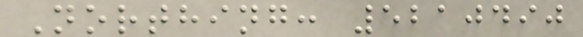Northing: 5210490
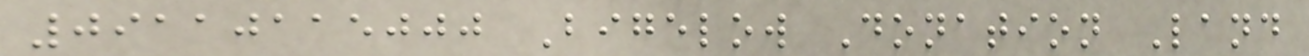09110115000 Bigelow Donation Land
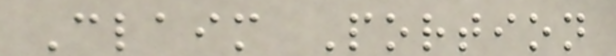Claim Portion
